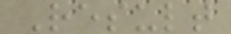Result
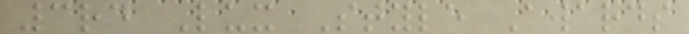3rd Lux Style Awards
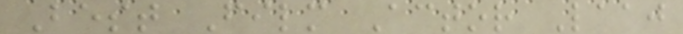Best Film Actor Laaj
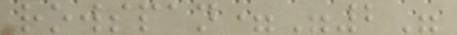rowspan="2"
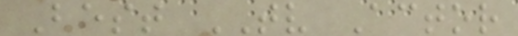Best TV Actor
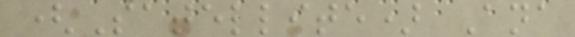(Satellite) Ana
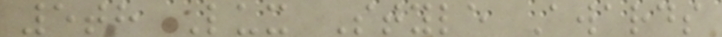5th Lux Style Awards
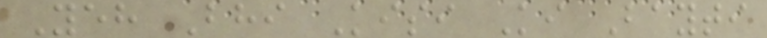Yeh Bhi Kisi Ki Bayti
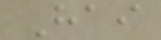Hai
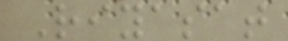Riyasat
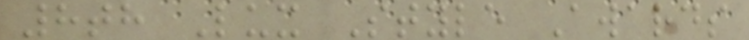8th Lux Style Awards
